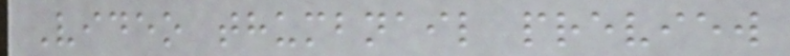Video thumbnail preview
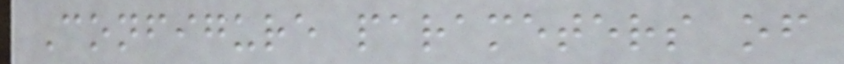Configure parameters of
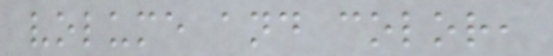volume and color,
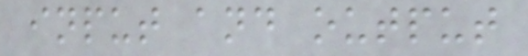input and output
